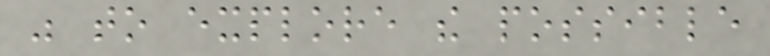was to explore the possible
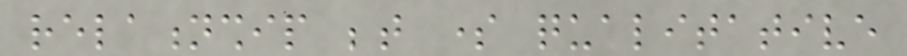relationship between some qualitative
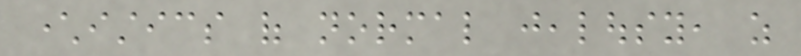characteristics of normal jealousy, as
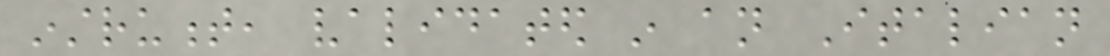instrument, validated in an Italian
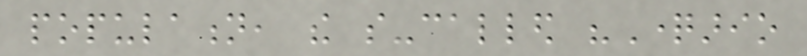population, the so-called "Questionario
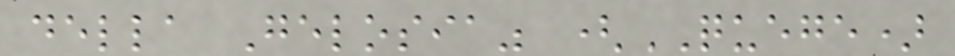della Gelosia" (QUEGE)
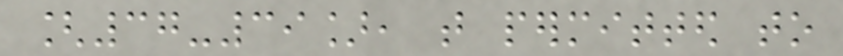[37-39], that permitted to
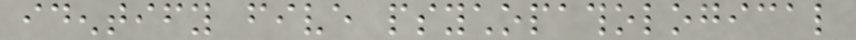identify five psychopathological
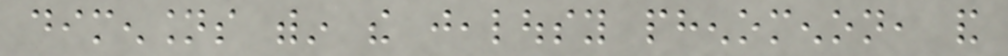dimensions within the jealousy phenomenon, and
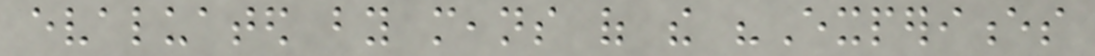evaluated by means of the "Experiences
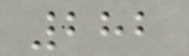282
